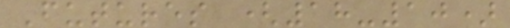Futures (18-10)
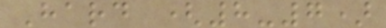Hard (8-7)
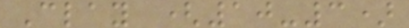Clay (10-3)
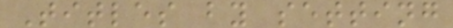Titles by setting
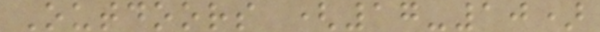Outdoors (17-10)
